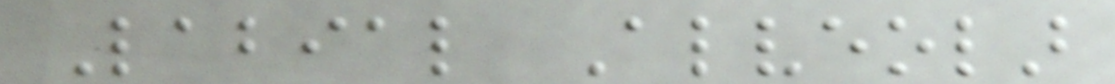Labial Alveolar
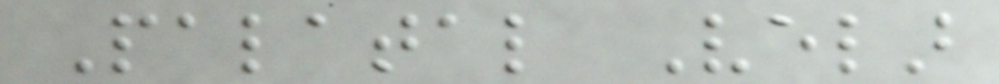Palatal Velar
